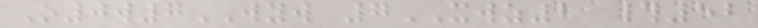O0w7WYW 7XWZ2 #52
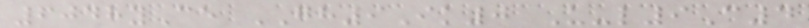6048yCe GH9Ik0 U-l9C4
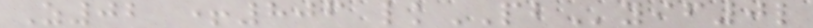Z02 +806 lkPByif0l
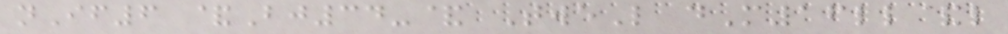nIf6 &Bj34-& TweL dM16ll&l
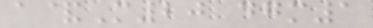a&M20 dgm1
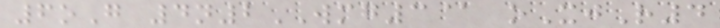6oG 4n2WMG3@ oXjR4
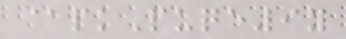@pkPuqe9y
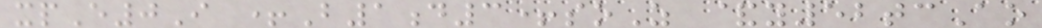xpE0I +B1d3+soZ &y52tcAo
